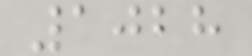1028
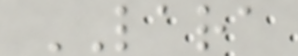LARA
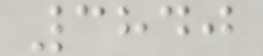3840
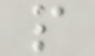p
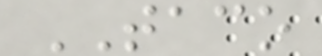TACO
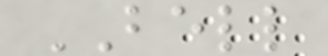BELL
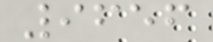9656
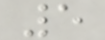5
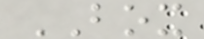BOX
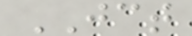JCT
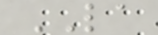LA
